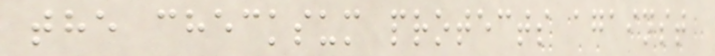the checksum protects against
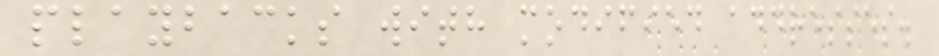playbacks with modified addresses.
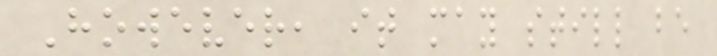However, it may still be
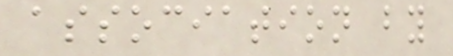association by
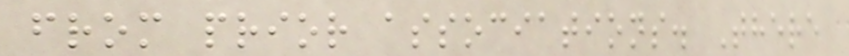from prior associations. There
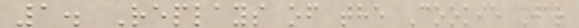1. Replays of the Cookie Jar
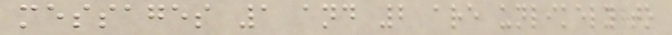messages 1 and 2 are unlikely to
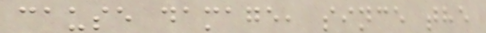cause damage, since the
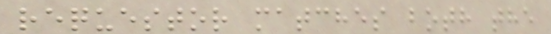requestor matches both the
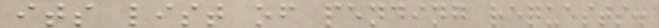its list of pending requests.
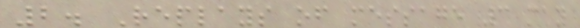2. Replays of message 3 may
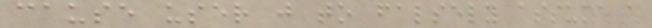cause user j to falsely assume a
